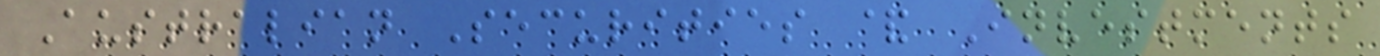Australian Securities & Investments
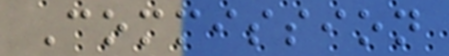Commission
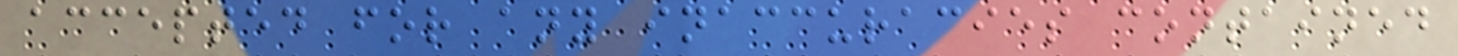accepted for any inaccuracies contained
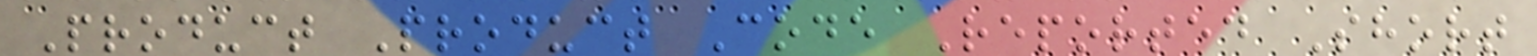Product Product Code Reported Short
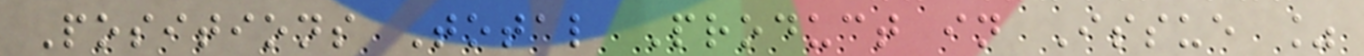Positions Total Product in Issue %
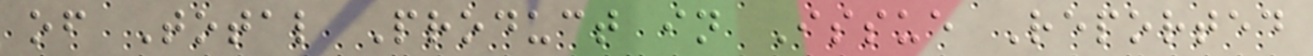of Total Product in Issue Reported
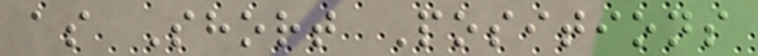as Short Positions
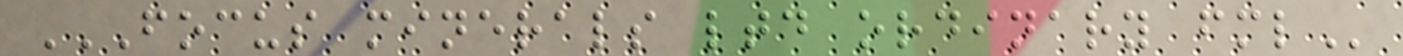FOCUS MINERALS LTD ORDINARY FML
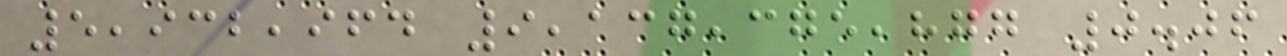5,932,964 9,137,375,877 0.06
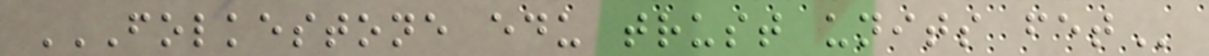FOLKESTONE EDU TRUST UNITS FET
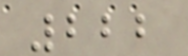222
